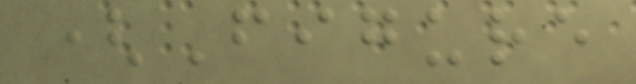(Figure
